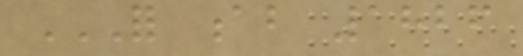FOR AB 1826
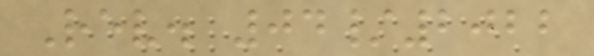Rev. 04/2022
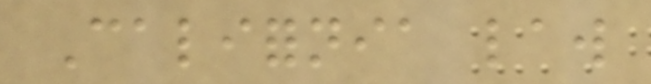California law
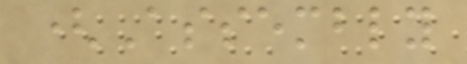(Assembly
